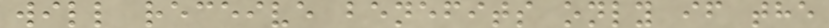will receive benefits only if the
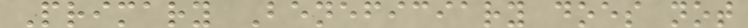Primary Beneficiary does not
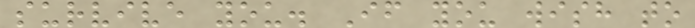survive you. If you wish to
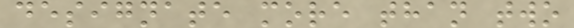designate more than two
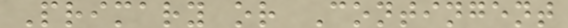Primary or Contingent
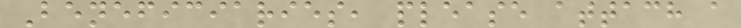Beneficiaries, please attach a
